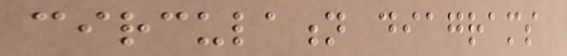circulation diagrams
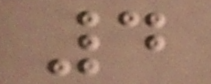4
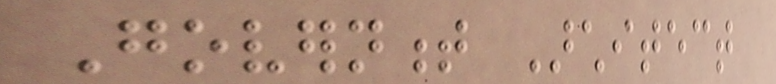Government Architect
